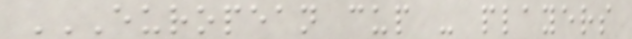EUROPEAN CUP - PLAYERS
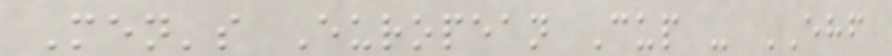Men's European Cup - EHF
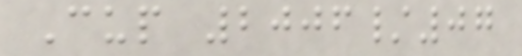Cup 2006/07
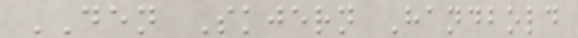DEN Skjern Handbold
